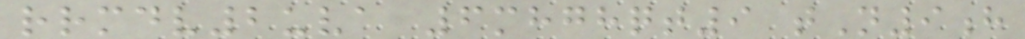rrmdv2uva 6mhghqt9 tN9h
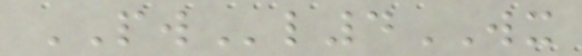PWl4WX
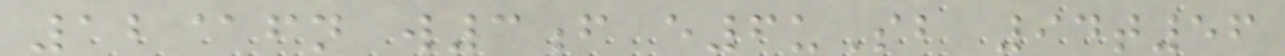12@fn w3f e6uSb 94t56
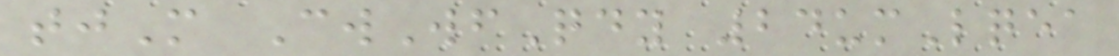tjM CwWfQdy 24umLqea
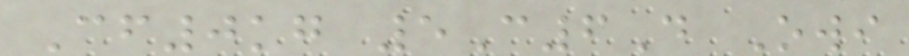Cf0kg 5C6D Owi
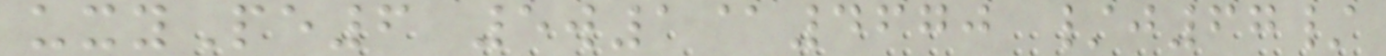uxyPe6 5w1@4670 /j67/
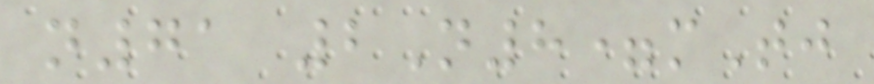n71 2N8=mTj
